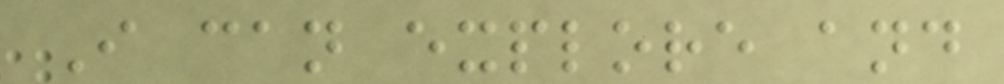I can explore and
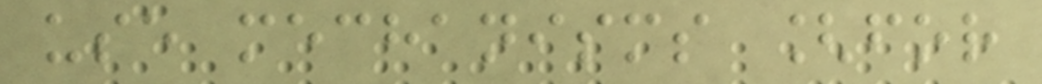use mechanisms [for
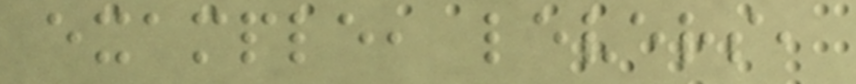example, levers,
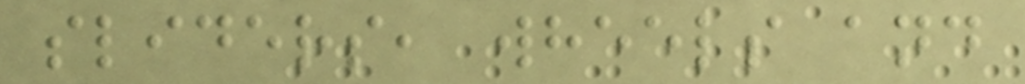sliders, wheels and
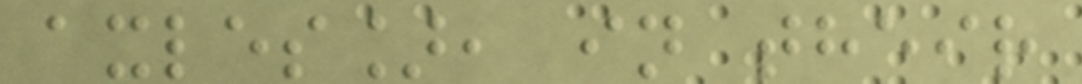axles], in their
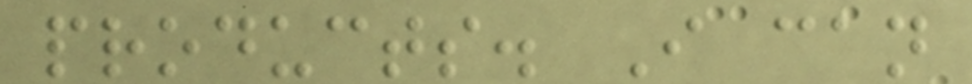products. I can
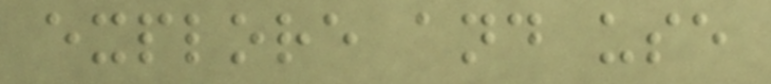explore and use
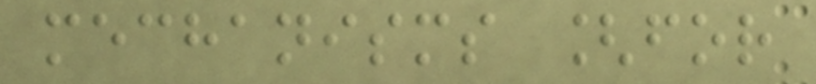mechanisms [for
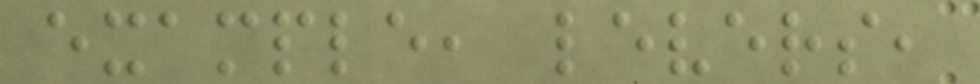example, levers,
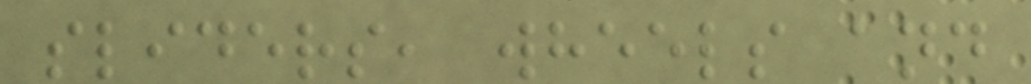sliders, wheels and
